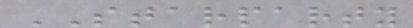STARPARTY
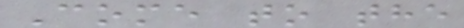Come to the
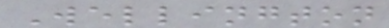Wellington
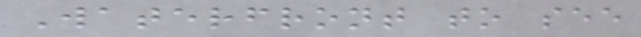Waterfront to see
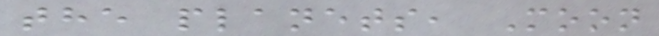the planets, Moon
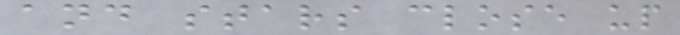and stars close up
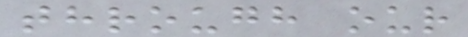through our
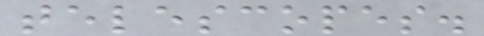telescopes.
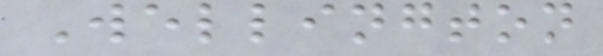Wellington
